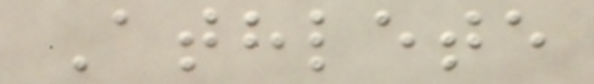Athlete
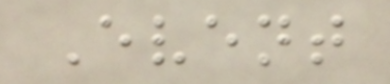Event
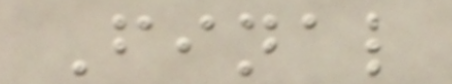Final
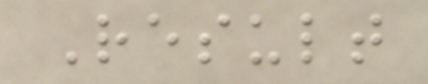Result
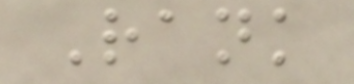Rank
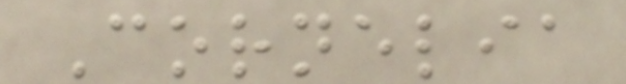Cornelia
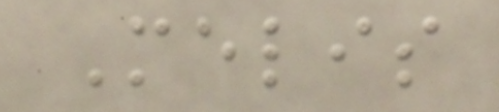Melis
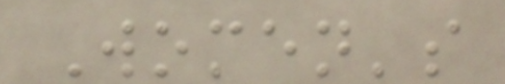Women's
